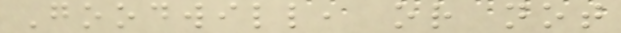Goodwill, or not
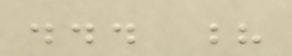... ?
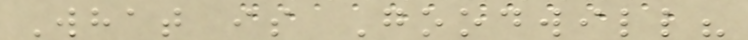What is Goodwill?
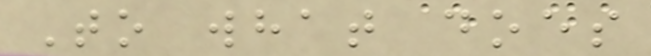To what does
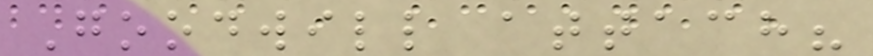Goodwill attach?
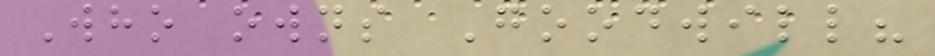Who owns Goodwill?
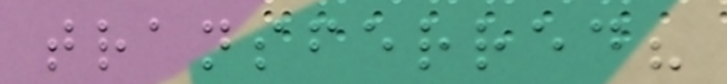transferred?
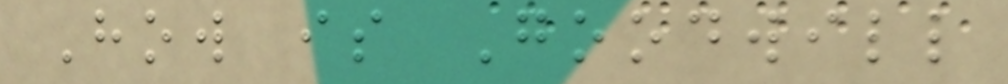How is Goodwill
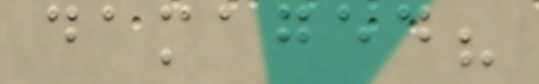damaged?
